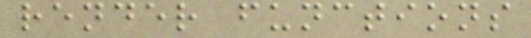render functions
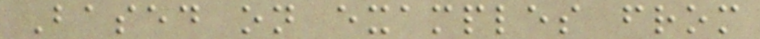Based on examples from
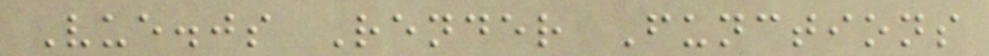Vue.js Render Functions
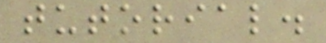tutorial.
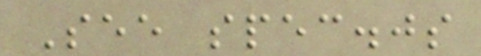See spec.js
